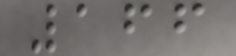166
